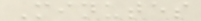Minutes
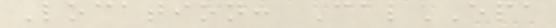Location: CalEPA
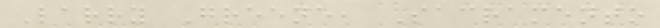Larry Greene, Sacramento
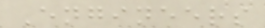Engineers
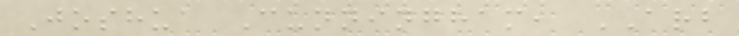Joshua Cunningham, ARB
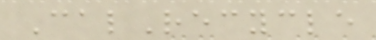CalRecycle
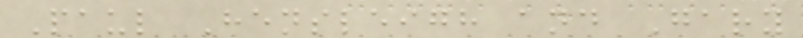Paul Hensleigh and Gary
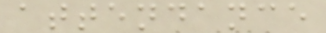attendance
